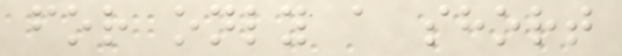for only a short
